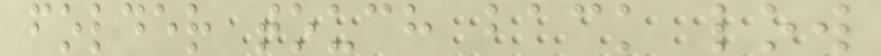folder touch back low
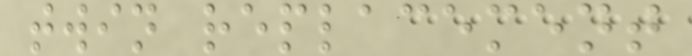twin replacement
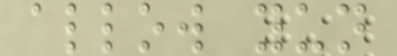allow yun
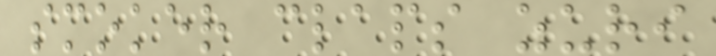smoker claps zuri
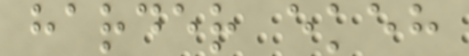harder ekeh
